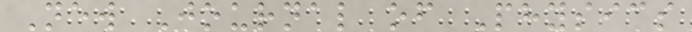New Journal of Physics
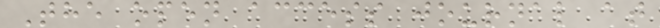The open access journal at
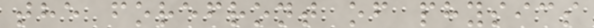the forefront of physics
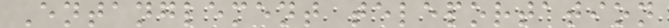Entanglement teleportation
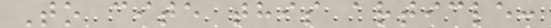To cite this article:
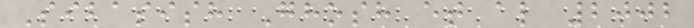Sibasish Ghosh et al 2002
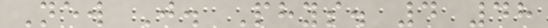New J. Phys. 4 48
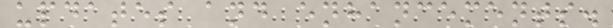updates and enhancements.
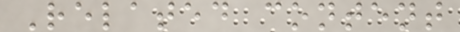Related content
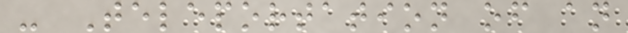- Teleportation of an
